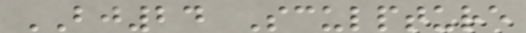BJ24 Sculpture
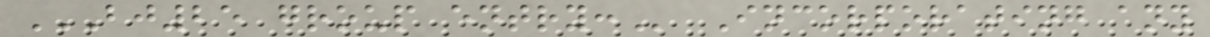BJ25 GROUP ENTRY: Incorporating any
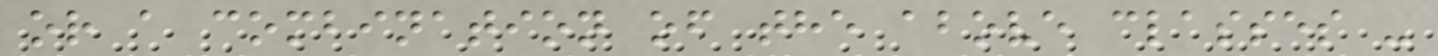or a combination of the above classes -
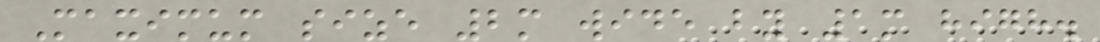Maximum size 2m wide by 1m high.
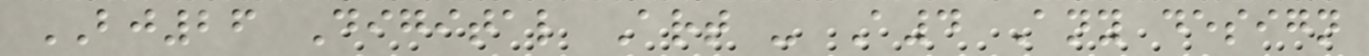BJ26 Digital Art - A4 Any design
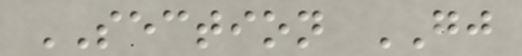SECTION GJ
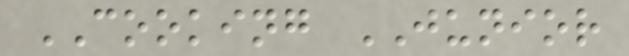COOKING JUNIOR
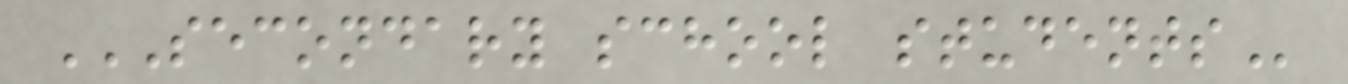SECONDARY SCHOOL STUDENTS
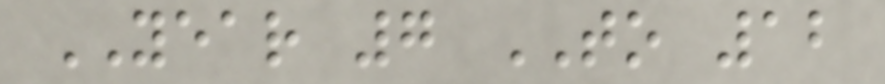YEAR 7 TO 12
